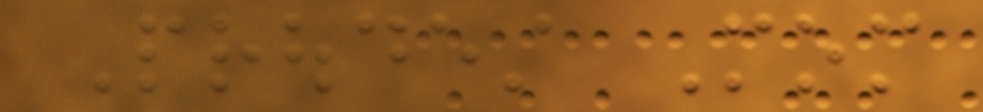Proudest Mom
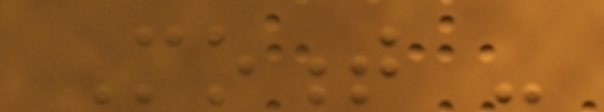Moment -
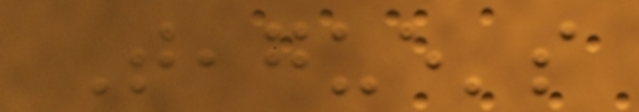Teague's
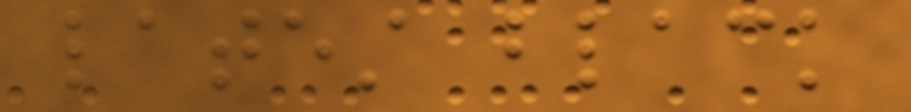latest black
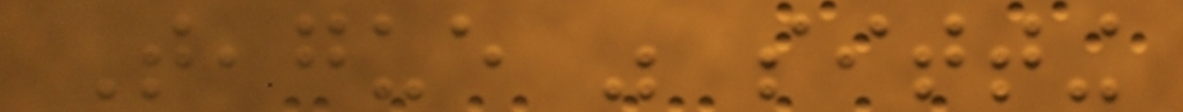Teague was sitting
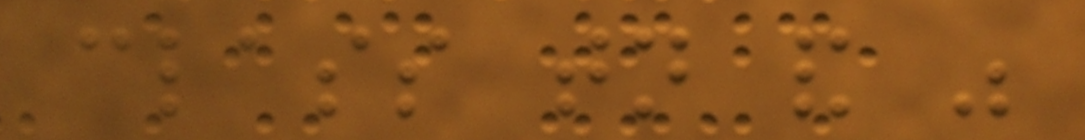class tonight and was
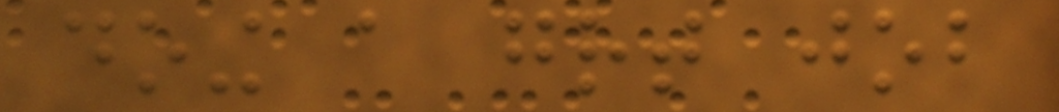doing a great job
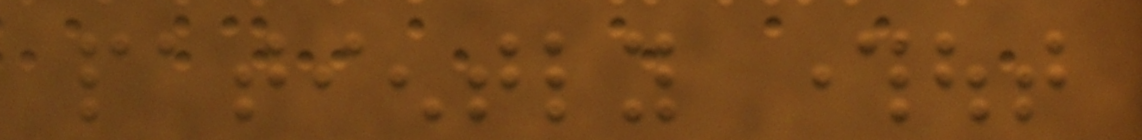patiently throughout
